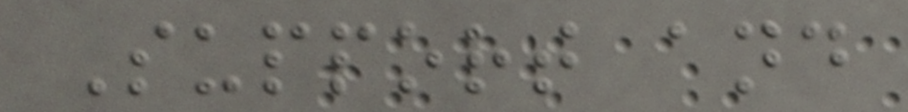Support and
